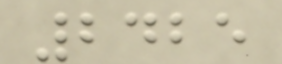2425
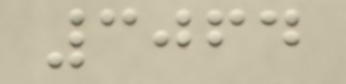3064
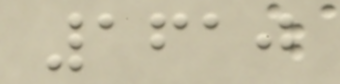1610
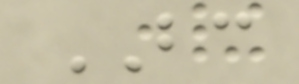BC
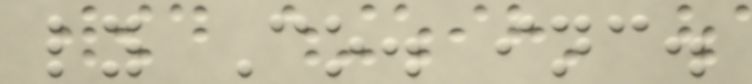ly Co. inc.
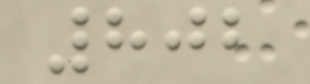802
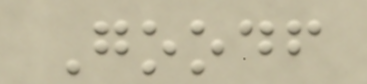Goodf
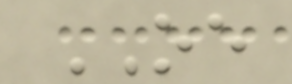OE
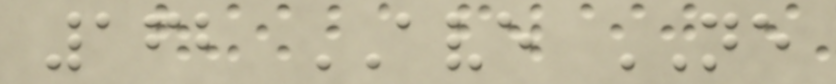162 AVE NE
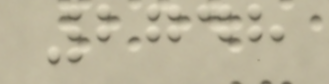2748
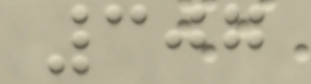307
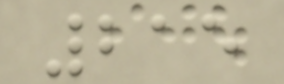215
